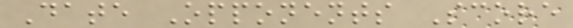Date Opponents Score
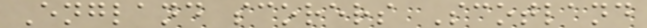England scorers Scotland
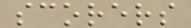scorers
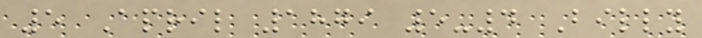5 April 1879 5-4 Billy
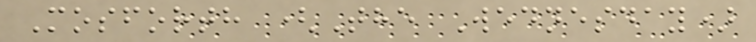Mosforth (The Wednesday)
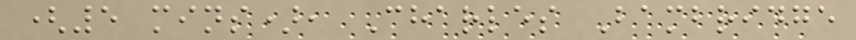(5 mins), Charles Bambridge
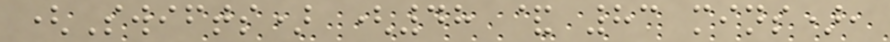(Swifts) (48 & 83 mins),
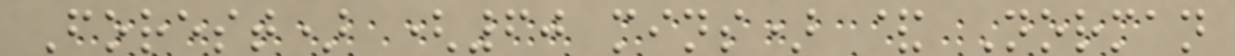Forest) (60 mins) & Norman
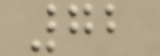72
